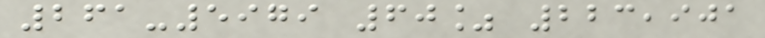261-5979 60% 223,901
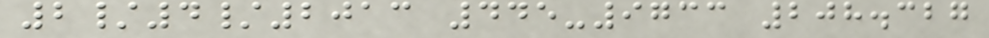2/4/2013 445-9733 208.327
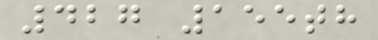427 155th
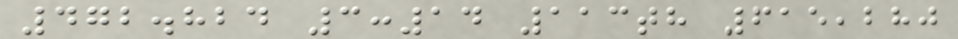472.824 3:14 113th 615,280
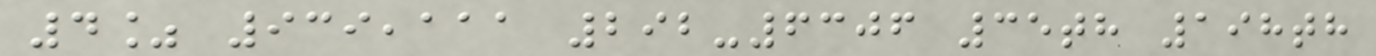4% 939,111 292-6306 35th 198th
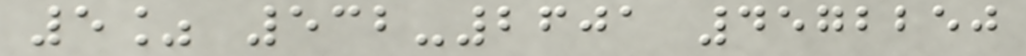5% 532-2601 4572250
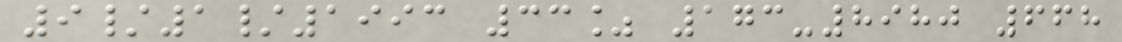9/1/1993 33% 173-8980 668
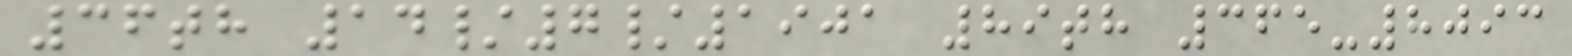36th 14/7/1901 89th 365-8093
